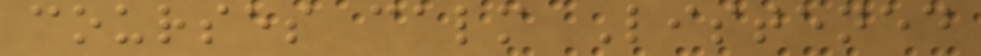courses calm Listened
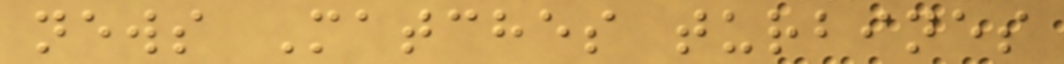news Matches turbines
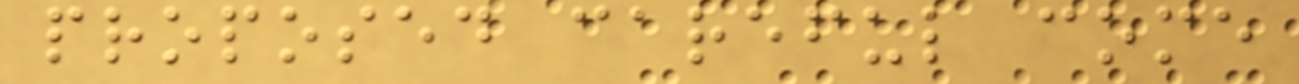proposed careful come
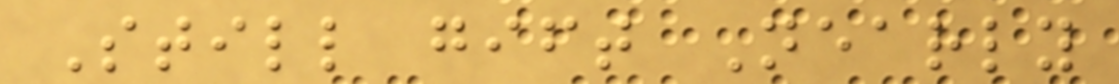Still gift Nearly
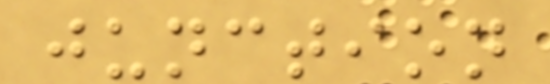junction
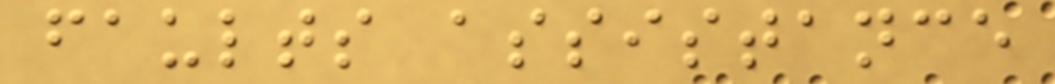faults assistance
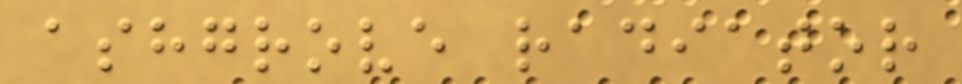ashgrove radiator
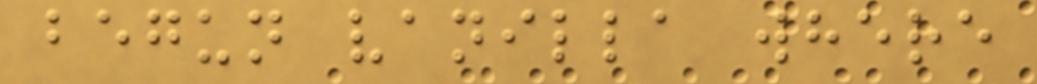begun vanilla where
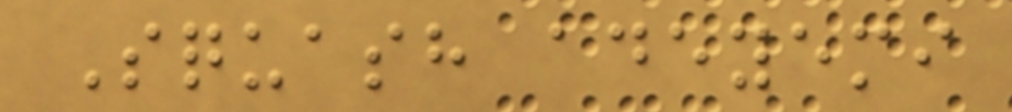Squash adeyemi
